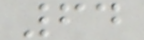64
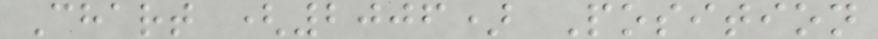Chart (2006) Position
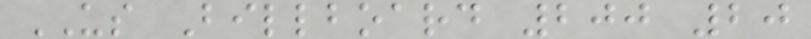US Billboard 200 20
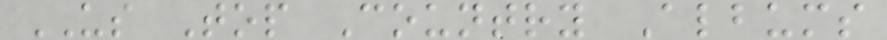US Top Country Albums
